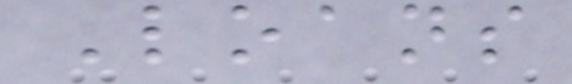Loans
